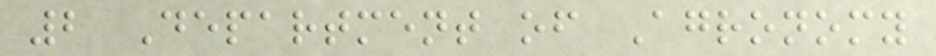2 Department of Agronomy
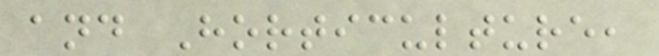and Horticulture,
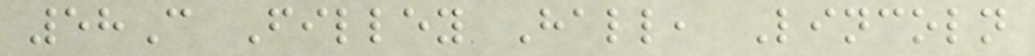58C Filley Hall, Lincoln
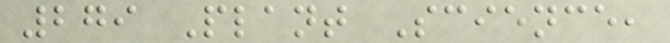279 Plant Science,
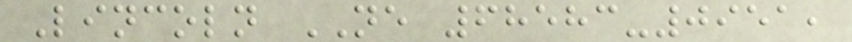Lincoln NE 68583-0951,
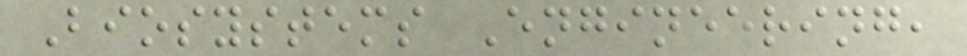Biosystems Engineering,
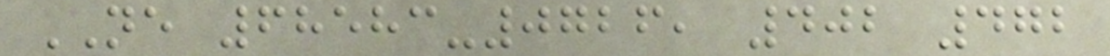NE 68583-0726, 402 472
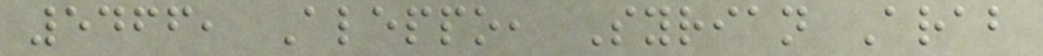5466, Aleppo, Syrian Arab
